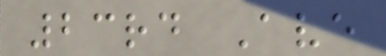23rd Ave
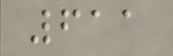611
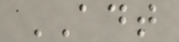ADT
